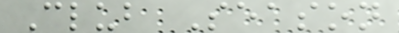Club Season
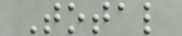Total
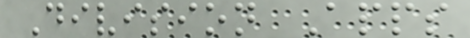Division Apps
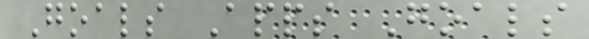Goals Apps Goals
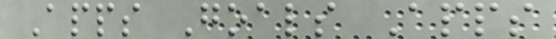Apps Goals Apps
